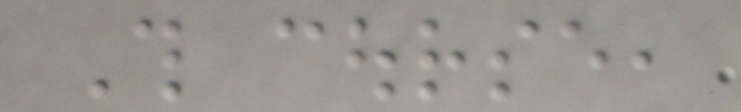This course,
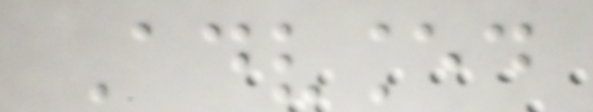Advanced
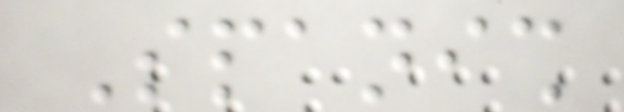Spanish
